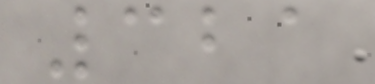321
